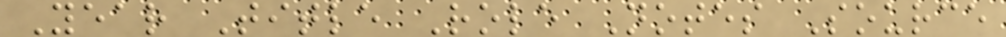Year Title Role Notes Source
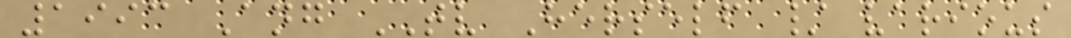1993 Ang TV Herself / various
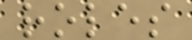roles
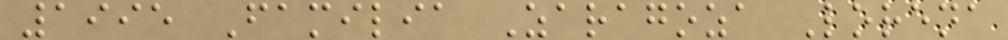1995 Familia Zaragoza Lorena
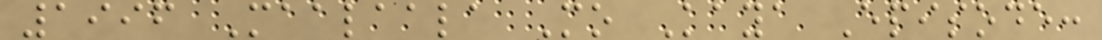1996 Maalaala Mo Kaya Episode:
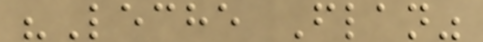"Leche Flan"
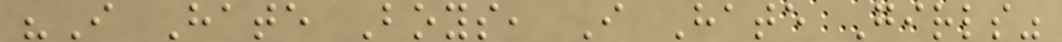"I Hate Boys, I Hate Girls"
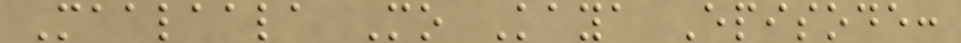Maalaala Mo Kaya Episode:
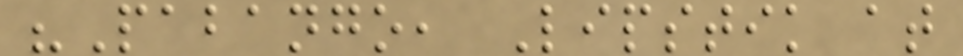"Pabango, Lipstik at
